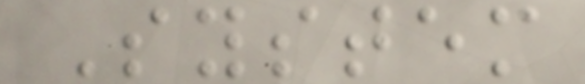System
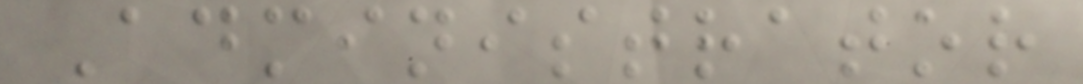Administrator
